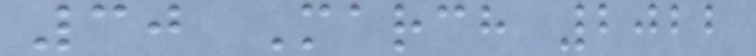30 March 2022
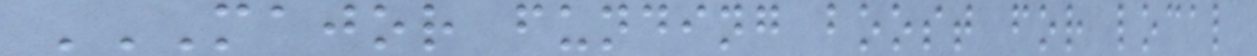MAJOR FUNDING BOOST FOR LOCAL
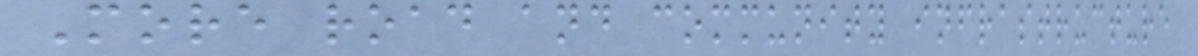More road and community infrastructure
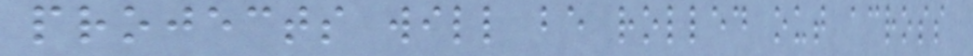projects will be rolled out across
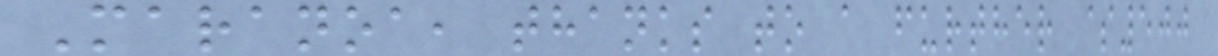Maranoa, thanks to a further $500
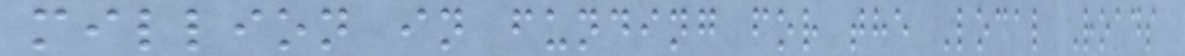million in funding for the Local Roads
